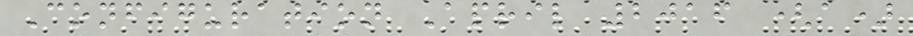Configuration April 2016 (a)
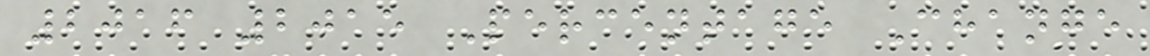2016 2015 Percentage Change
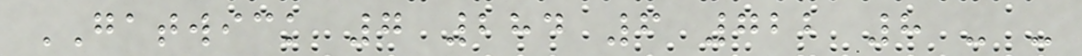GATWICK 7 284 6 722 8 - -
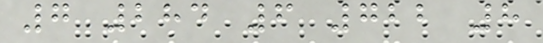7 284 6 722 8
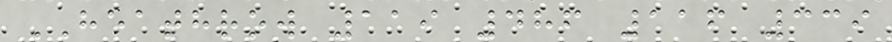HEATHROW 119 486 116 339
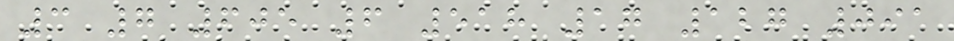3 7 605 6 518 17 127 091
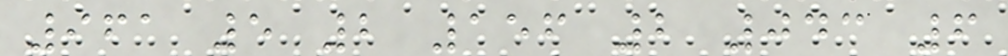961 5 2 156 2 043 6
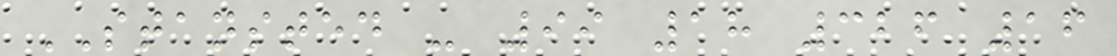STANSTED - 99 18 326 16
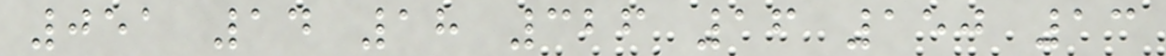051 14 18 326 16 150 13
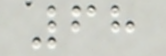68
